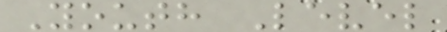Youth Level
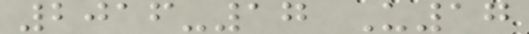2016-17 U17
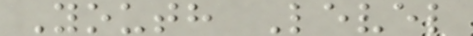Youth Level
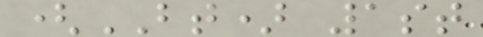(BT) 1st
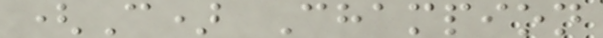(C) Champion
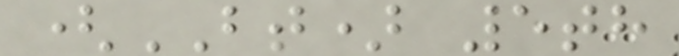(BT) 5th
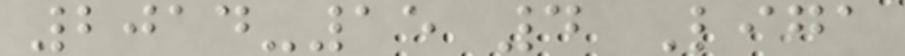2014-15 4 Liga
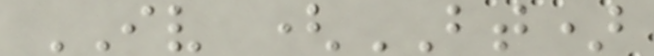IV (BT)
